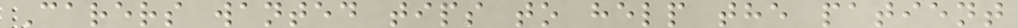Carers wanted tips to help the patient
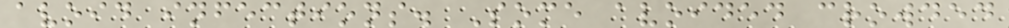avoid infections. Some avoided crowded
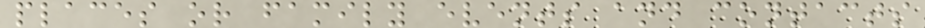places or family events and contacts
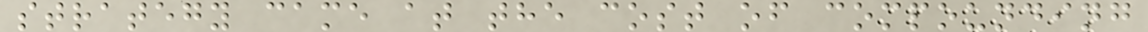strategy came at the cost of compounding
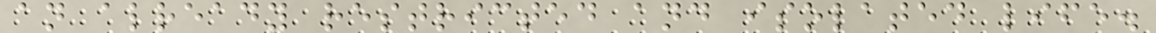an already restricted and isolated life.
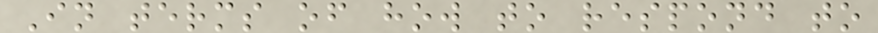In terms of how to respond to
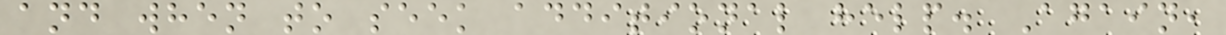and when to seek additional help. Again,
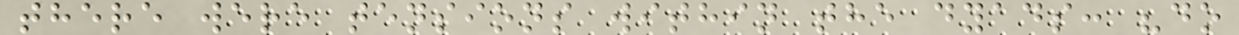there were tensions within the dyads: "do
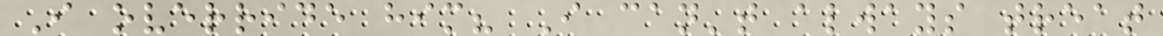I override him? I can't always treat
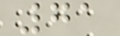71
